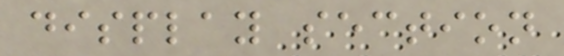display section
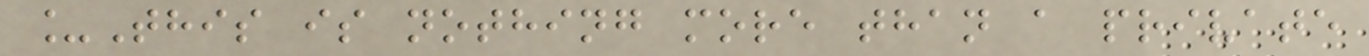_This is nothing more than a private
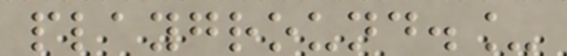playground._
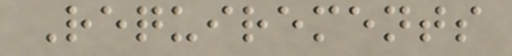Requirements
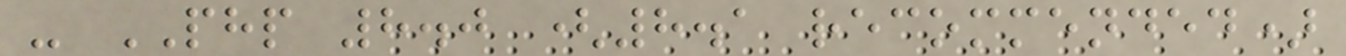- PHP 8.0 (8.1 recommended)
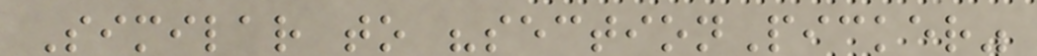Similar to "sectionPicker"
